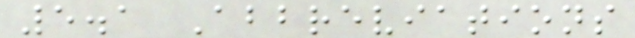5.1 Abbreviations
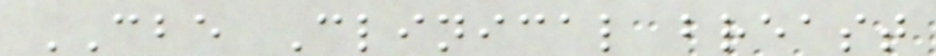CBE Clinical breast
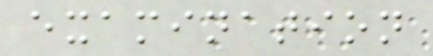examination
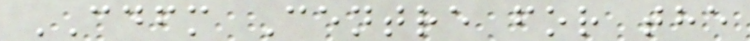CDFM Centre for the
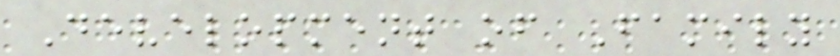Development of Family
